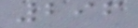296
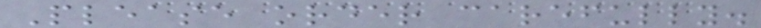Please order carefully.
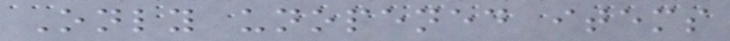Only unopened items
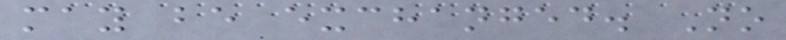may be exchanged. No
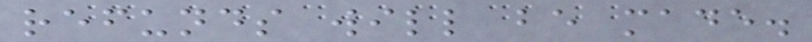refunds will be made.
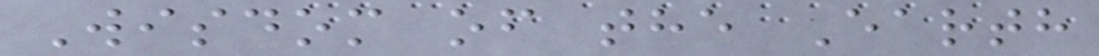Wisdom of the Earth
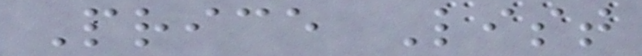Price List
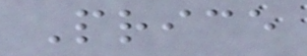Price
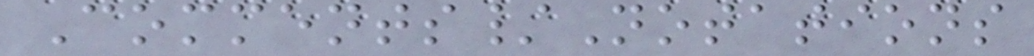Comments/Notations
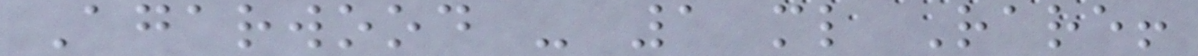Agarwood - 1 ml Rare!
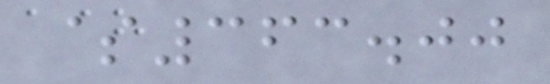$363.00
